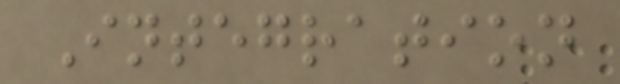Integration
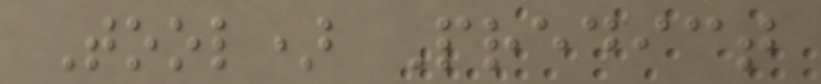Tool) Predict
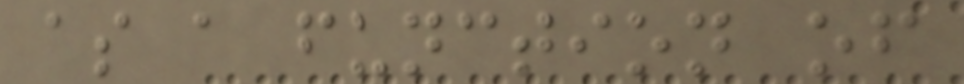as a function of
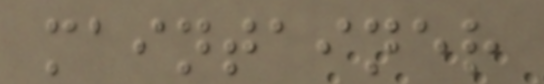maintainer
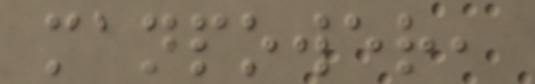manpower,
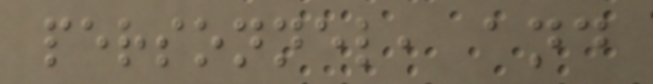personnel, and
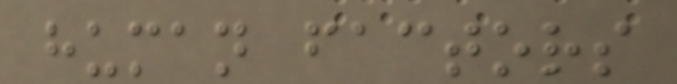human factors
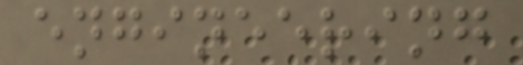engineering
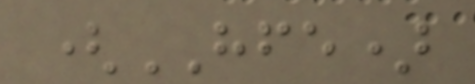(HFE)
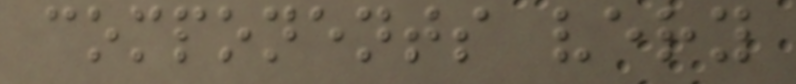components very
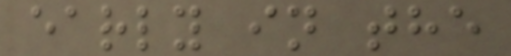early in the
